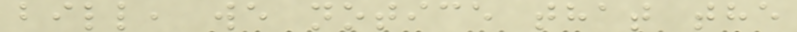bill, we notice that the
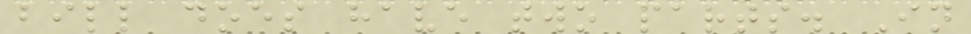bill does have two parts. In
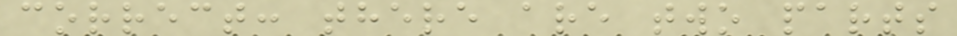correct: there are two parts
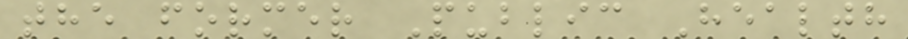the former Public Health
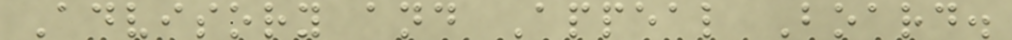Advisory and Appeal Board.
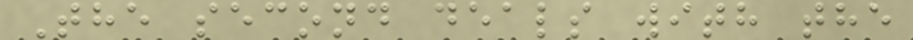The second deals with the
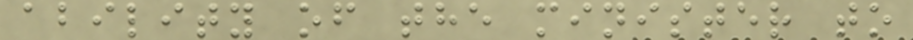ability of the minister to
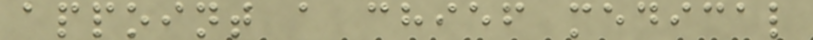appoint a chief medical
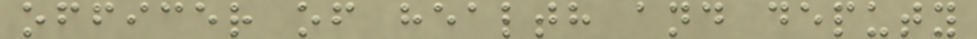officer of health and deputy
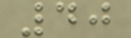40
